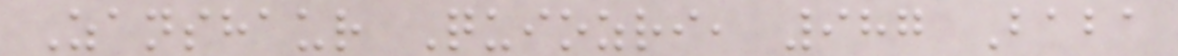Zanshaur Quiozri, 987 Baba
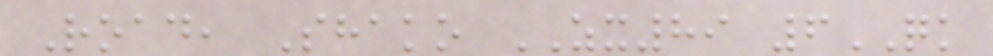Road, Shako ZX89 6QK
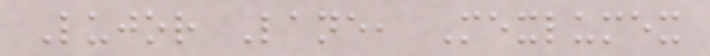Lujor Lane, Mexlumex
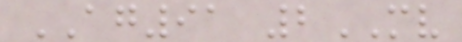AG91 2MV
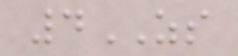4ZS
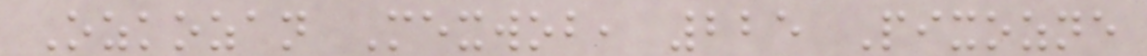Ozkozan Mexwob, 225 Pixozne
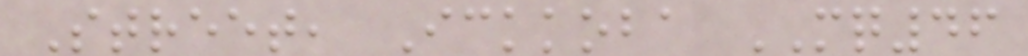Street, Ickkoba MQ46
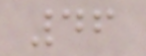46
